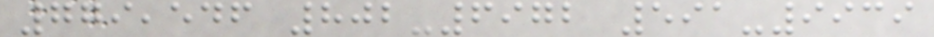779,546 802-6972 591-9939
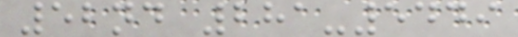52nd 281-5449
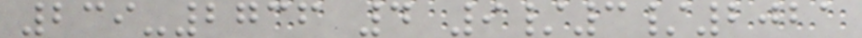239-2736 4 9/3/2021
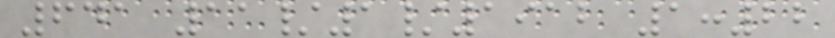641 11/1/1912 1:22
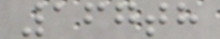167th
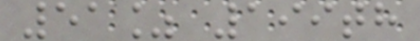51% 199th
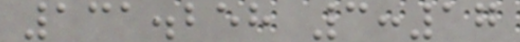131.258 3:17
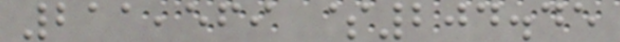211,569 $204.45
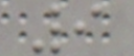9
